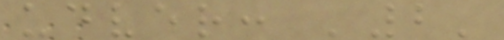udver: '2'
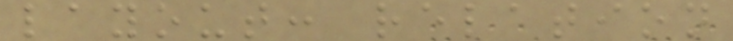layout: relation
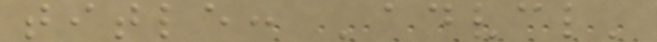title: 'advcl'
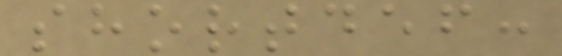shortdef:
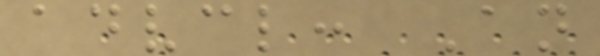advcl: An
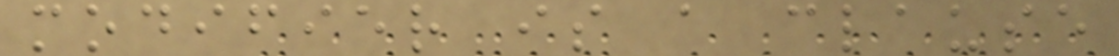modifier is a clause
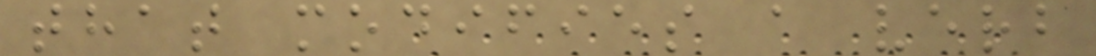that modifies a verb
